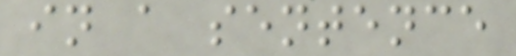in a sentence
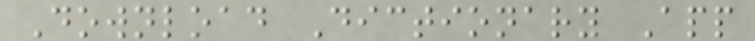Download Dictionary App
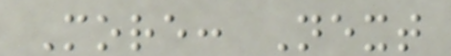More: Next
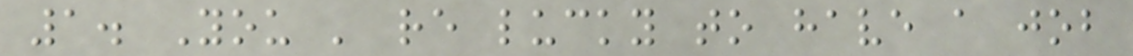1. You ' re lucky to have a job
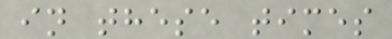in these times
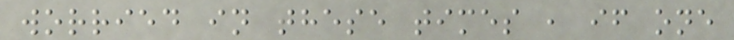worried in these times , if one
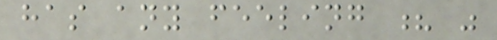has any feeling ? "
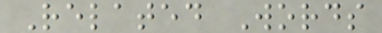Related Words
